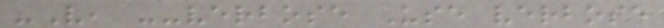-V, --verbose Use verbose
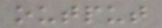output
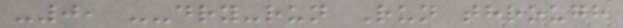-0, --dry-run Run through
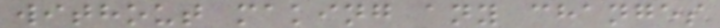without making any changes
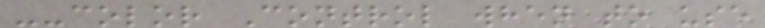--color Control when to use
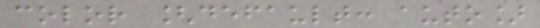color [default: auto]
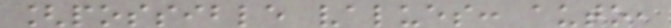[possible values: auto,
